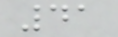41
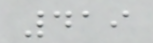419
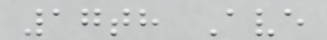17th Ave
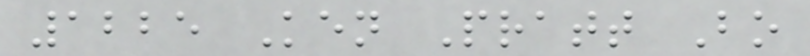1225 Ken Pratt Bo
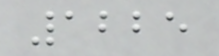1225
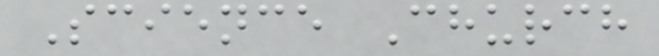Science Church
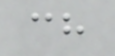ch
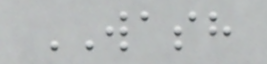WASH
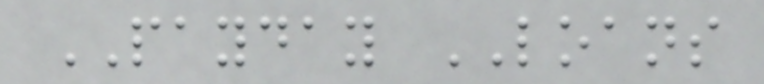PAYDAY LOANS
